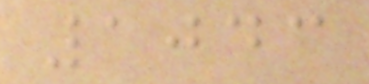1043
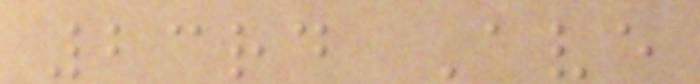23rd Ave
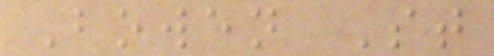Bowen St
